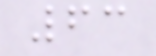63
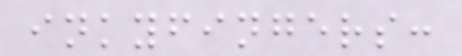inkyfingers:
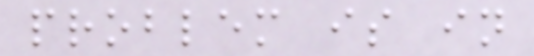problem is in
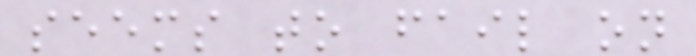seems to fail on
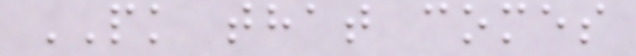PK that comes
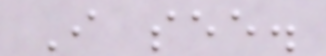I see.
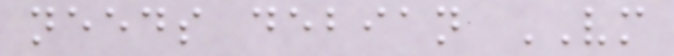needs debian VM
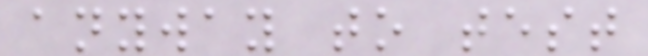anyway to test
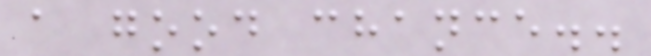a good chance..
